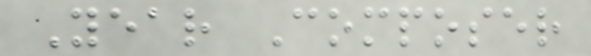Year Composer
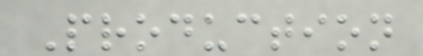Production
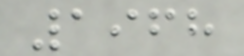1968
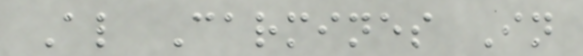Al Carmines In
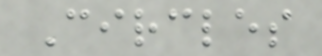Circles
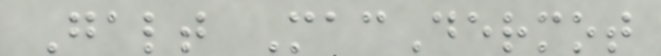Galt MacDermot
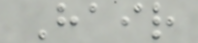Hair
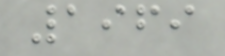1969
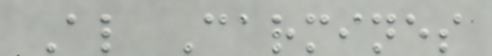Al Carmines
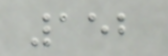152
